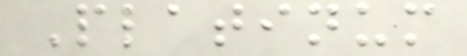Platinum
